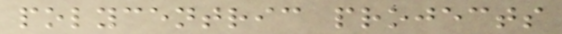polycentric projects
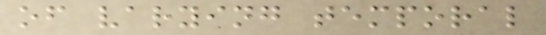of varying temporal
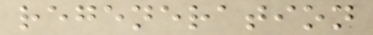regeneration
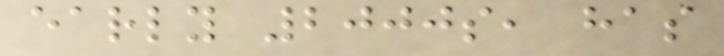early 2000s, has
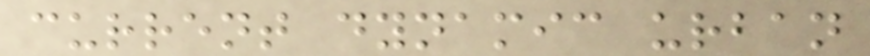current dynamic urban
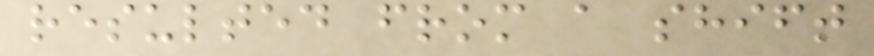resulted from a shift
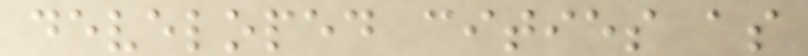developed cities as
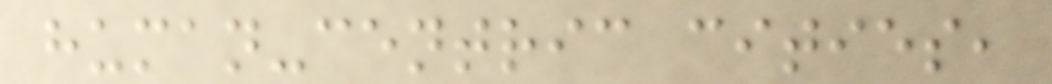human-centric cities,
